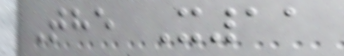The X11
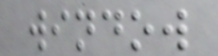window
